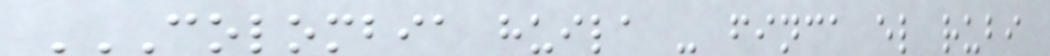COLOMBIA HUILA - FINCA EL RUBI
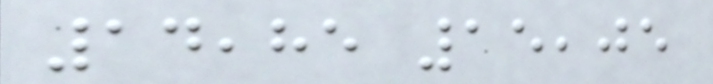14,85 15,05
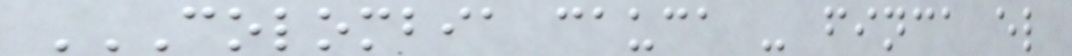COLOMBIA CAUCA - FINCA EL
